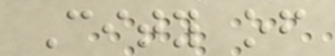City of
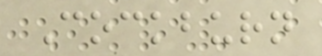Cockburn
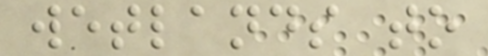wetlands to
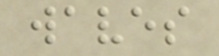waves
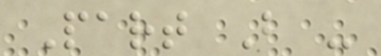Part B -
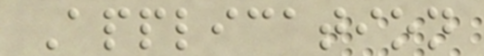Application
